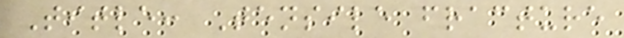Title: Tensile fracture
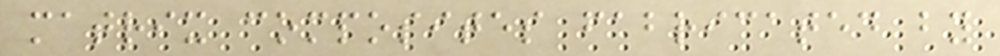matrix composites fabricated by
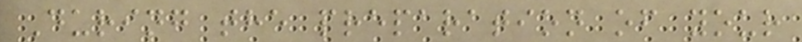During the preparation of your
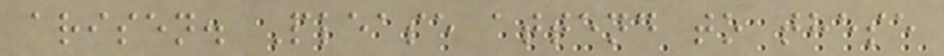arisen. Please attend to these
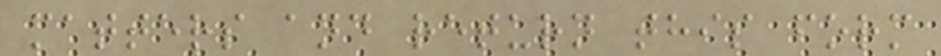matters and return this form
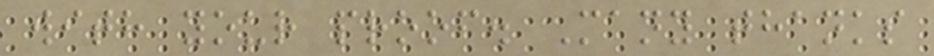with your proof. Many thanks
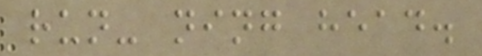run- ning head.
